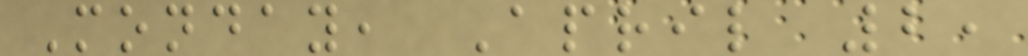Monday, April 2,
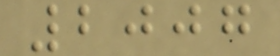2007
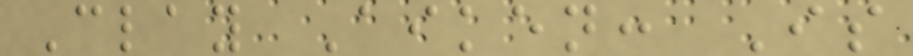Clay Aiken: Is
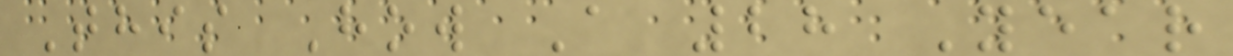This How A 28 Year
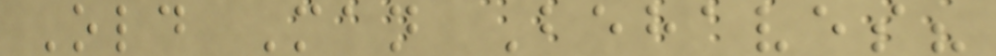Old Man Behaves?
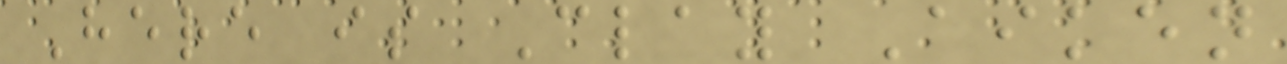Here is Clay Aiken
